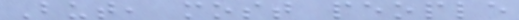But, most people
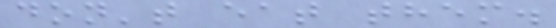don't eat them.
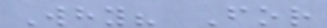Why? For
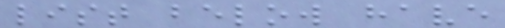list below have
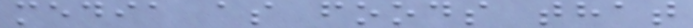media as foods that
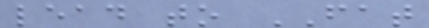lead to FAT
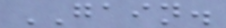GAIN.
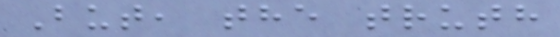But, the truth
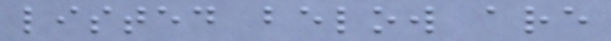listed below are
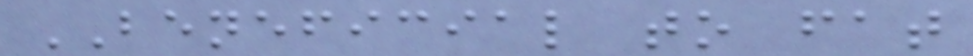BENEFICIAL to fat
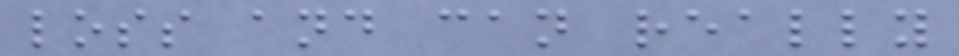loss and can really
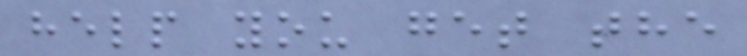help you get the
